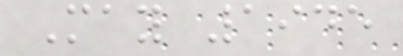May 1945
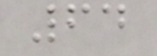64
